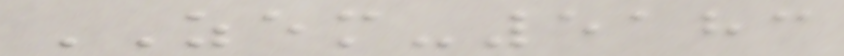ZEM-5183
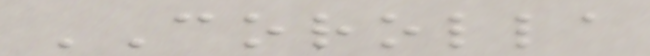COROLLA
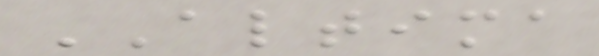ALTIMA
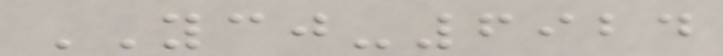YCJ-6924
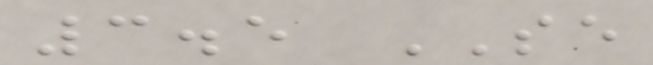3.5 SE
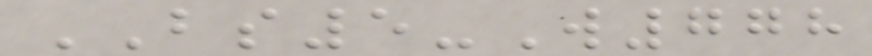BS5-W778
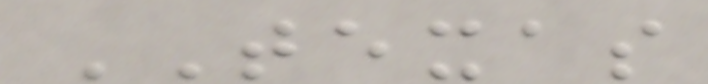TEXAS
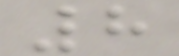8
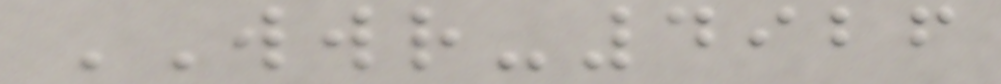WWR-4926
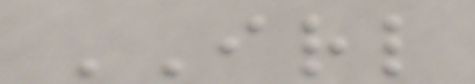IRL
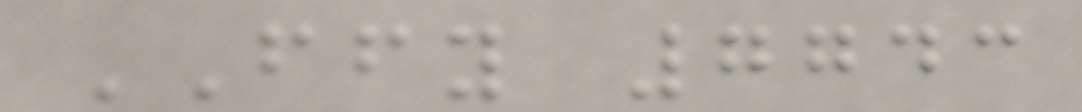FFY 7743
